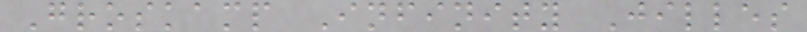Groskamp Infinity Jilles
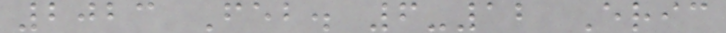2023 Feb. 6-12 Eric
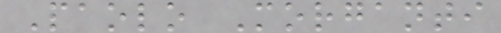Paolo Morganti
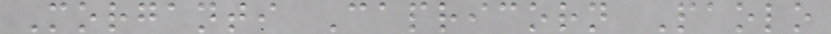Morganti Capricorn Paolo
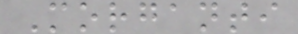Morganti
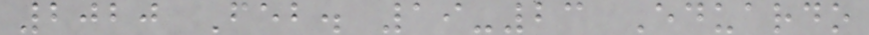2020 Feb. 19-23 Eduardo
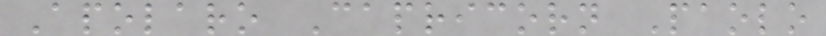Apolaro Capricorn Paolo
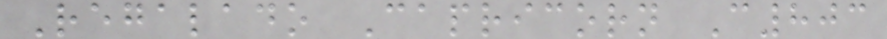Regalado Capricorn C803
